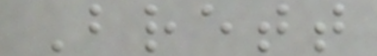Brett
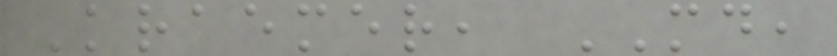Kraemer, MD,
